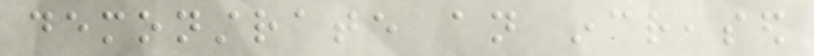demonstrate an increased
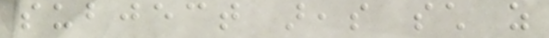subject areas such as
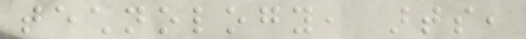technology, arts,
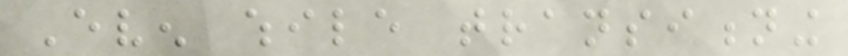Even while transitioning
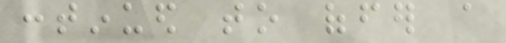continued to offer a
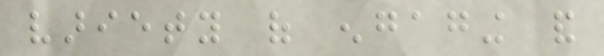variety of engaging and
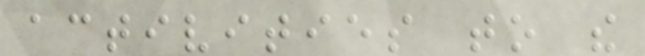activities to the
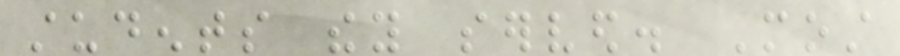students they served. Most
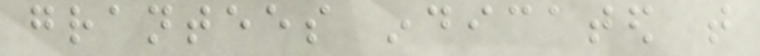grantees indicated that
